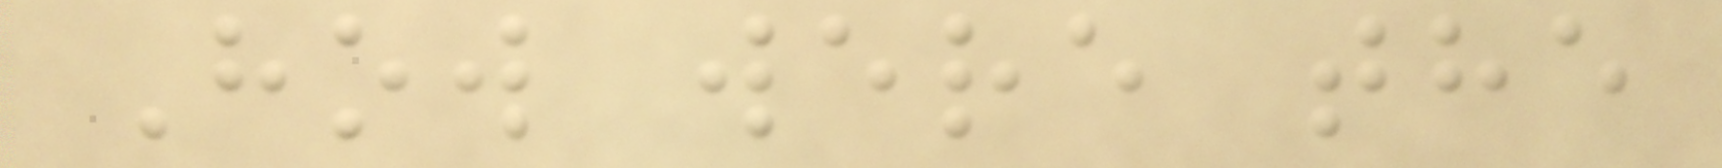How were the
